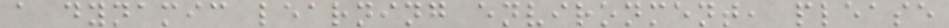a dynamic learning environment, please
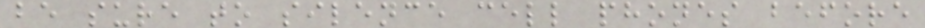be sure to silence cell phones before
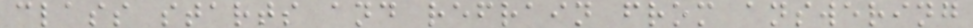class starts and refrain from answering
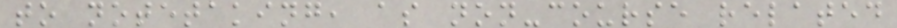to notetaking, as non-course related
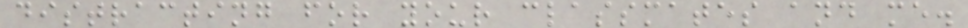distracting for your classmates and me.
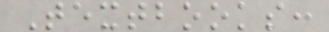Textbooks:
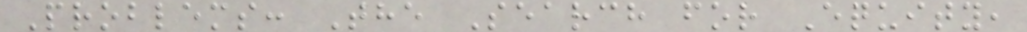Problems: The Search for Equity,
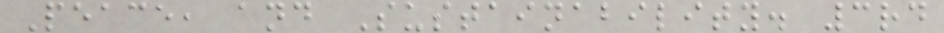Peace, and Sustainability. 3rd
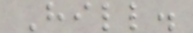Hill.
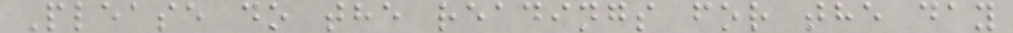Please do the readings for the day
